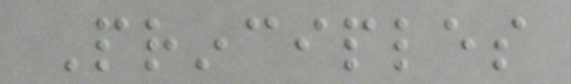Principles
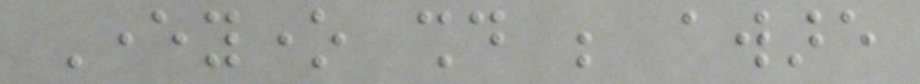Everyone should be aware
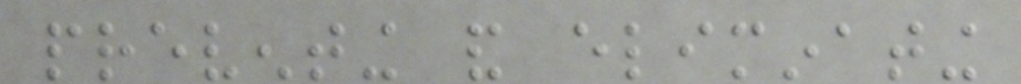preventing and eliminating
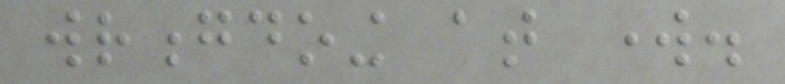wrongdoing at work.
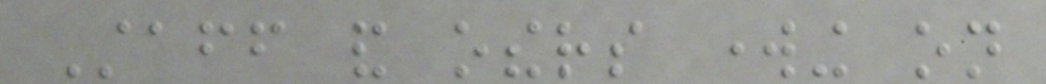Staff and others working on
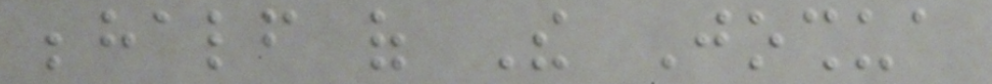behalf of The Joshua
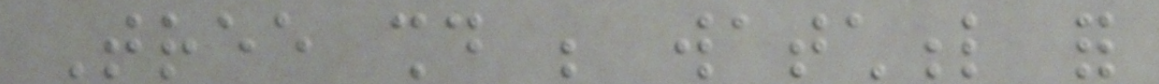Tree should be watchful for
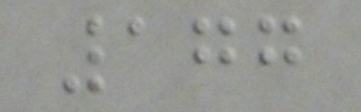177
